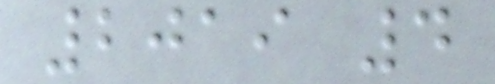2019 4
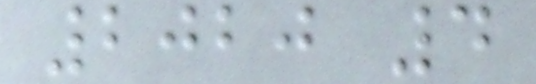2020 4
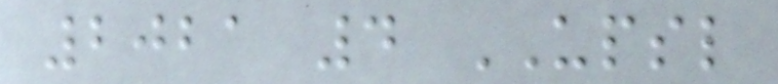2021 4 UPSL
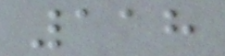118
